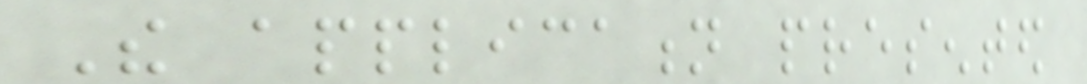The application presented
